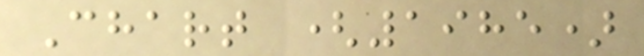Chart (1985)
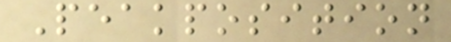Peakposition
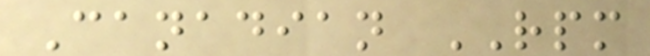Canadian RPM
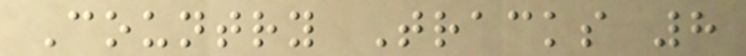Country Tracks 8
